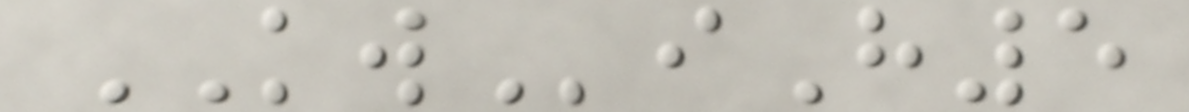KWiH5
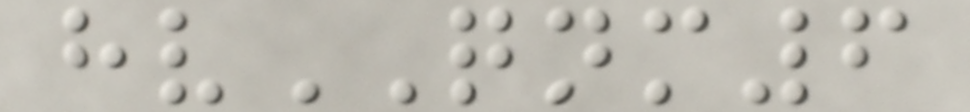hvQNM6
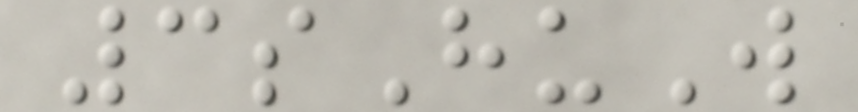3sHuW
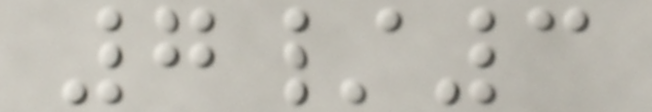7/3
